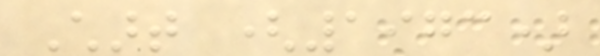Chart (1973)
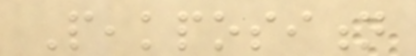Peakposition
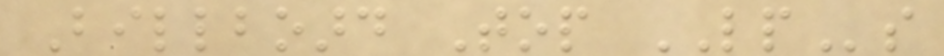Billboard Top LPs
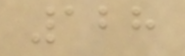128
